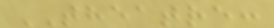THEATRE:
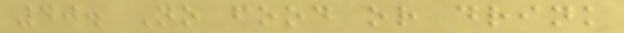40. No food or drink
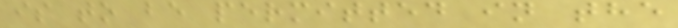is to be permitted in the
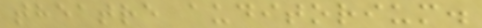theatre auditorium.
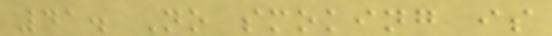41. No smoking is
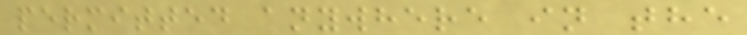permitted anywhere in the
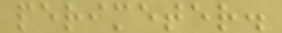perimeter.
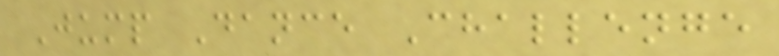Jump Dance Challenge
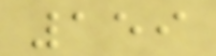159
